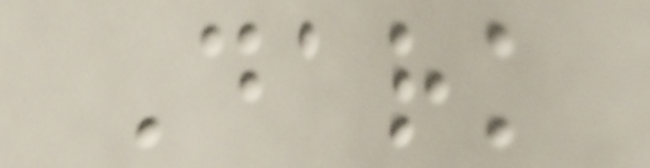Dark
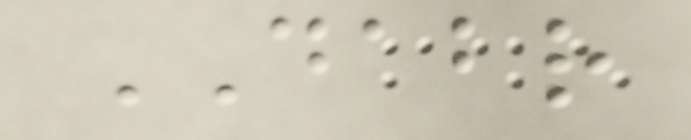DABR
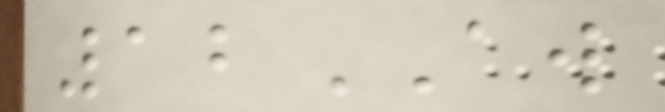12AW
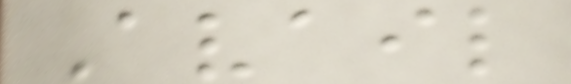Avail
